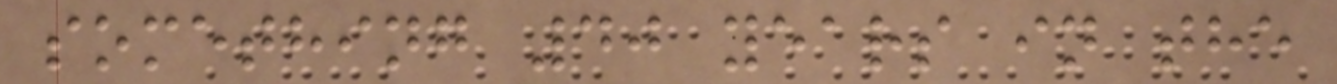something 40 years in the
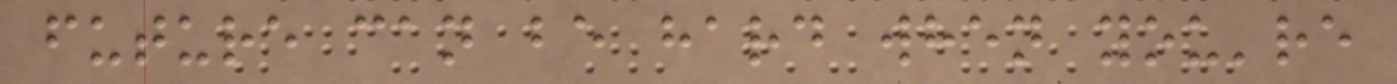future can be hard when you're
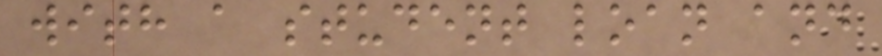with a student loan and
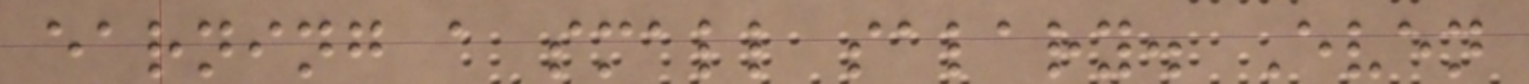earning a small salary. Even
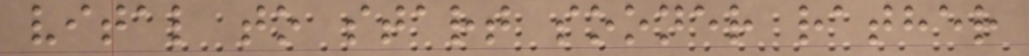vital to start sooner rather
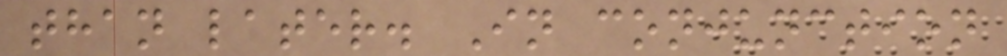than later. In conjunction
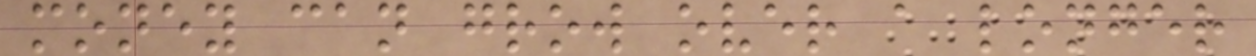money can grow over a longer
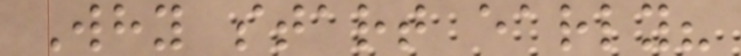Why start early?
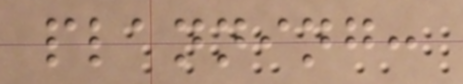planning:
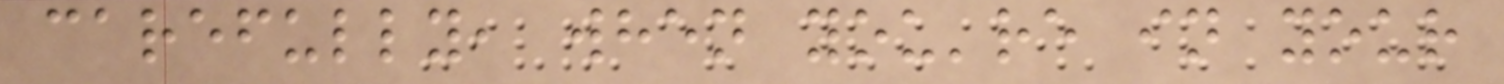carefully, when you're in your
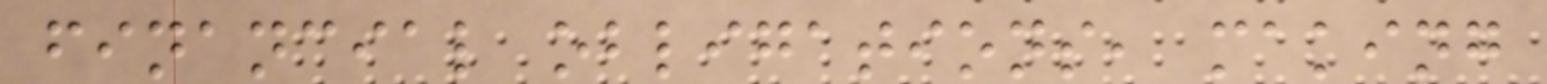financial obligations, making
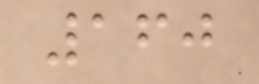160
